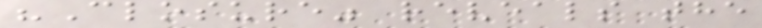"Closure" reveals the
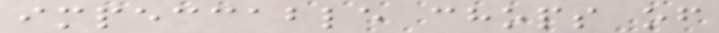impeccable chops of
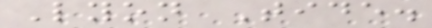Lyon Tide.
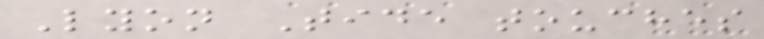Lyon Tide touches
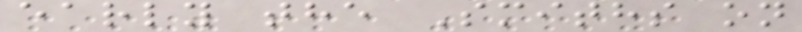early the Smiths on
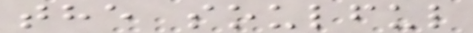the soulful
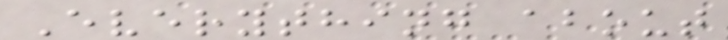Everything about
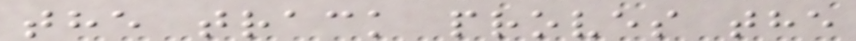the track proves the
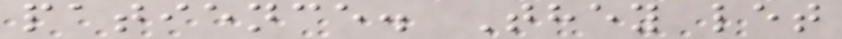patience. They let
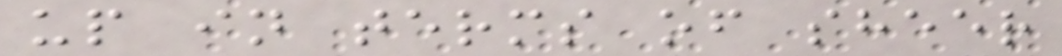up in terms of sheer
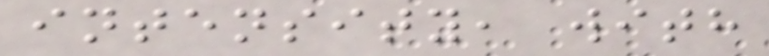intensity, with
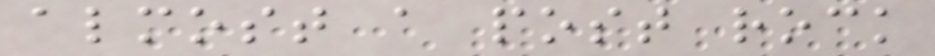almost a post rock
